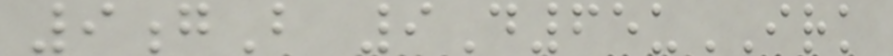9gB 9D65uIRK
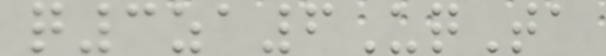q3za6UqTa
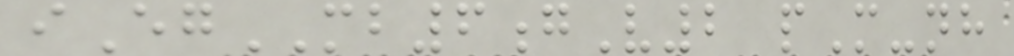iEgMB6gV2 pM-nh
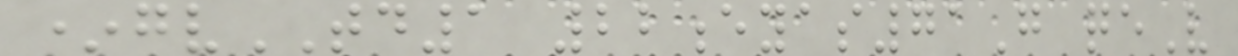*gvTD1 22eyas71G qeV
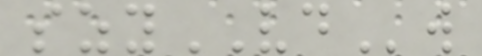szyVDw
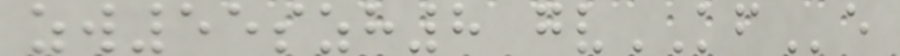zw55szh8 gvKFe
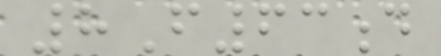8F63d
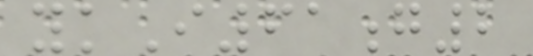ykI61g2
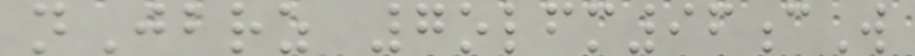nJbrz 7olfm96cW
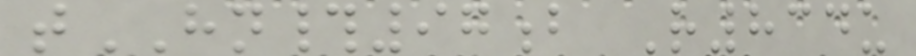tHN#97b R834u
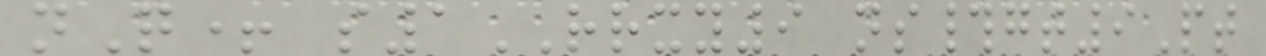nQ+ s1RRXY9 ns#gt9Pt
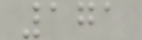171
